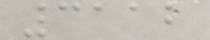3112
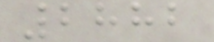2882
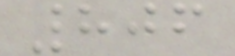806
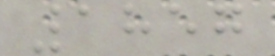1857
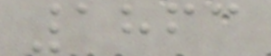1863
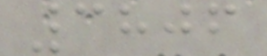3806
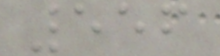556
